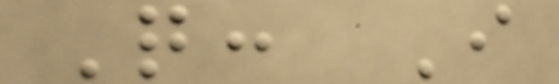Q: I
